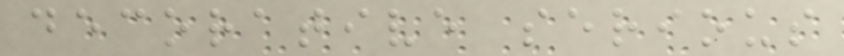decorative serious
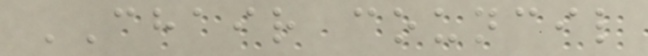CHAIR council
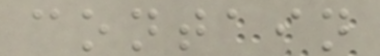contain
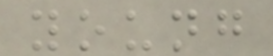young
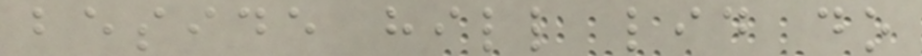beside hill lid do
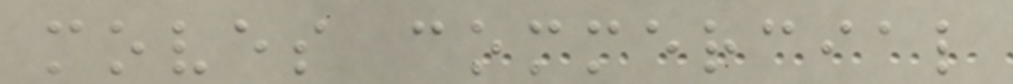moves commercial
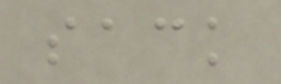sack
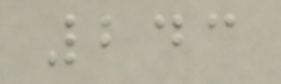243
